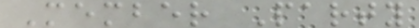Member Party
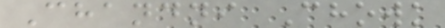Chandni Chowk
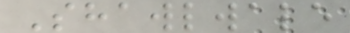Shawlwale
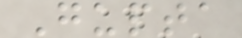Gupta
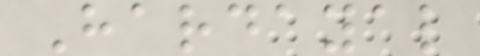Hardayal
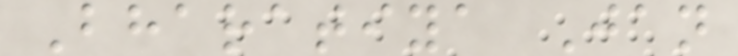Bharatiya Jan
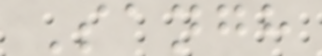Sangh
